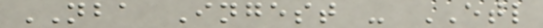NBA Ingest - ETL
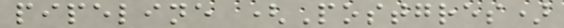pipeline (Postgres)
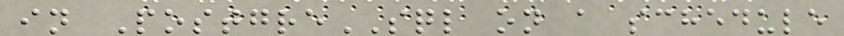in PostgreSQL on a schedule
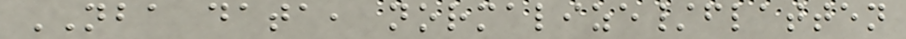NBA data, normalize/flatten
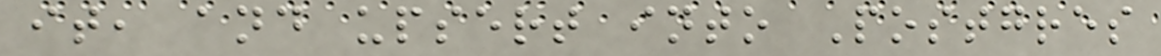it, and upsert into Postgres
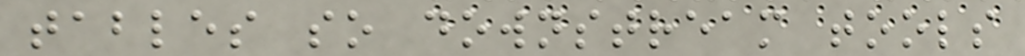tables so downstream tools
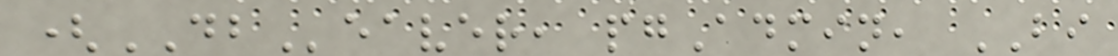(DBeaver, pgAdmin, BI
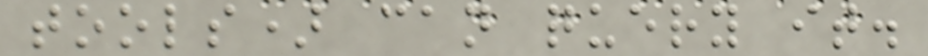tools) can query it.
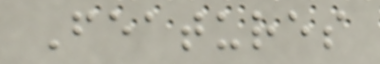Features
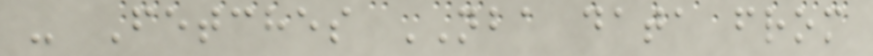- Fetches NBA data from
